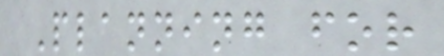Planning for
